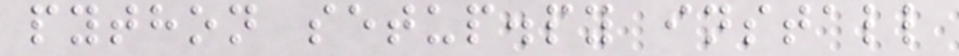python setup.py install
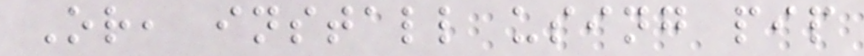Or, install using pip
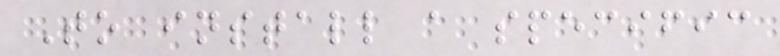To install a specific
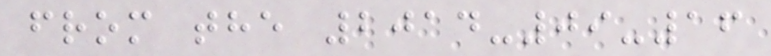from the 2014-09-16
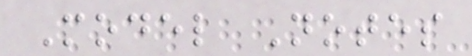Model Notes
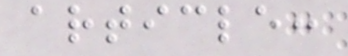article:
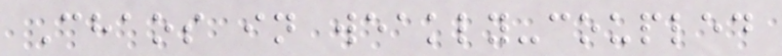Chaos in weakly-coupled
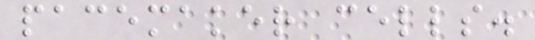pacemaker cells.
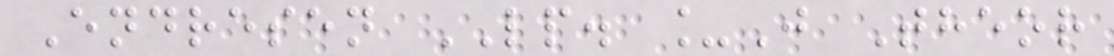Endresen LP. _J Theor
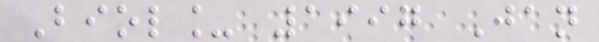Biol_ 1997 Jan
